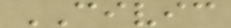CIVIC
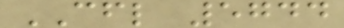CFL 5744
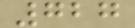727
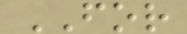FOR
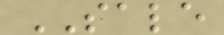SALE
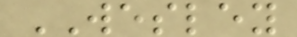WESLEY
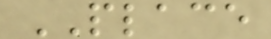PLACE
